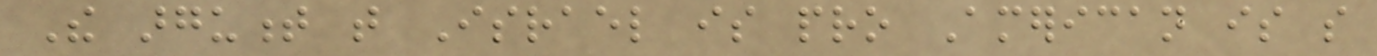The argument that Israel is pro American is so
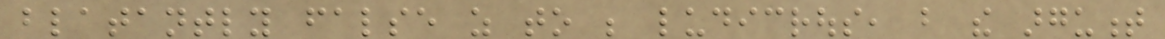blatantly false as to be ludicrous, but the argument
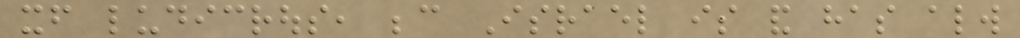itself ludicrous, because Israel is and has always
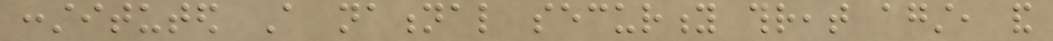constituted A national security threat against, and
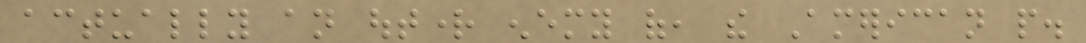actually an outright enemy of, the American people.
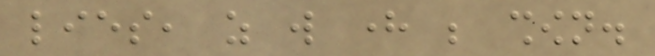lies, as will here be shown.
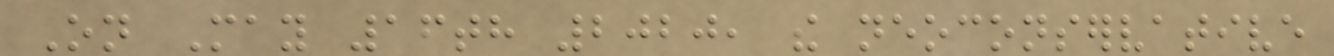On May 16th 2020, the neoconservative
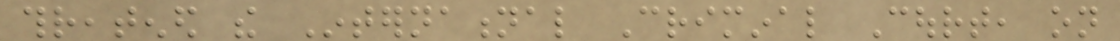threatened the International Criminal Court, on
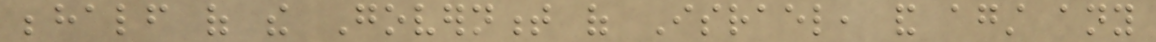behalf of the Government of Israel, and against any
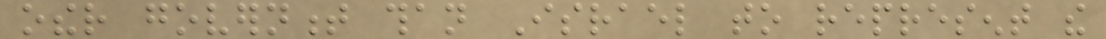other government than Israel to represent the
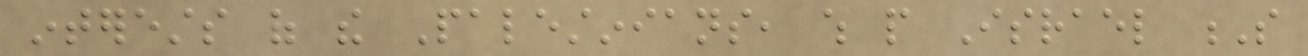interests of the Palestinians, which people Israel S
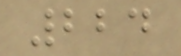224
